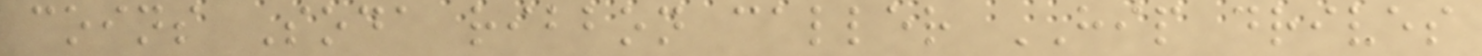coins Soda ribbon caller HIP drives
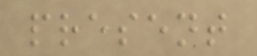present
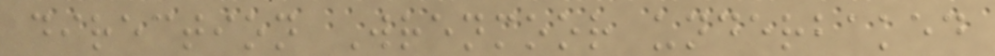direction Wrenmoor underbaked
